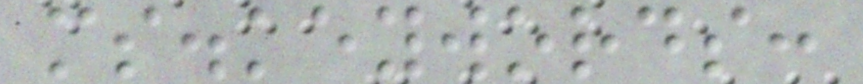ms.keywords:
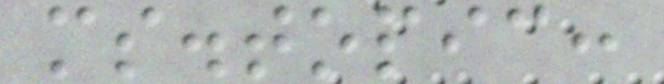ms.topic:
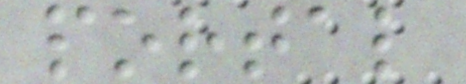portal
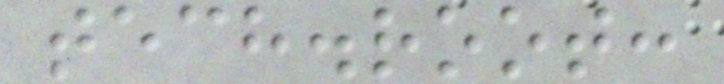tech.root:
